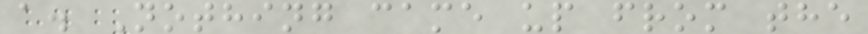a. Nothing came up from the
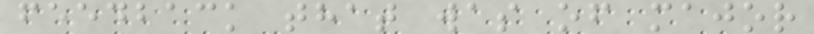feedback that was of major
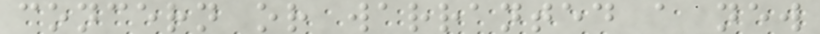concern or warranted a new
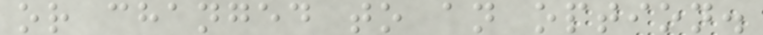or changed to an option.
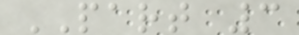PART 3
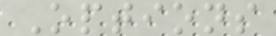Options
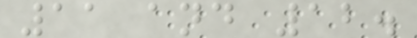11 and 12.
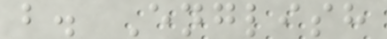b. English
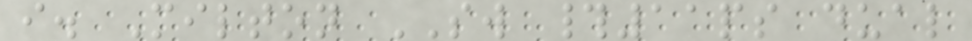i. Milton SW #11ps dual
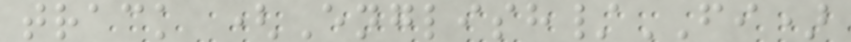track (English/FI)
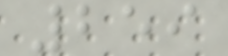259
